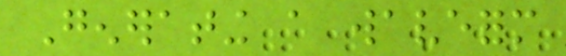Generating a waveform
